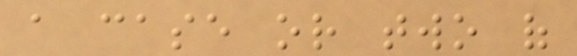a case or two of
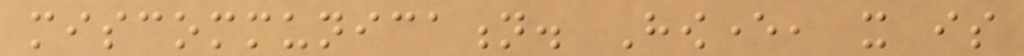miscommunication. However, it is
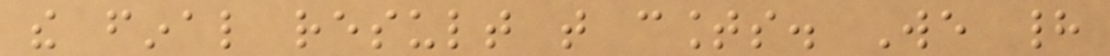the final result that counts. We had
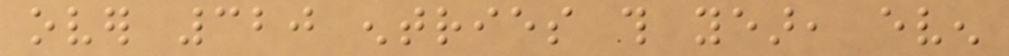over 320 entries this year, even
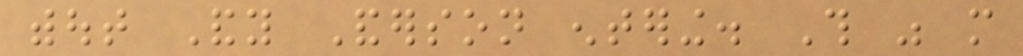without Andy Anderson entering. This was more
